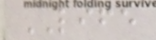LIFE
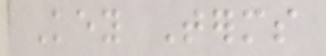Key Terms
